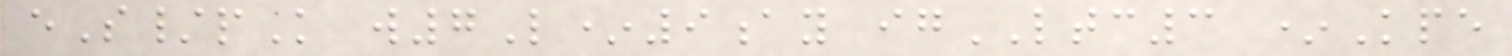eS/pK w7L*9ay igLTC3 *Kpe
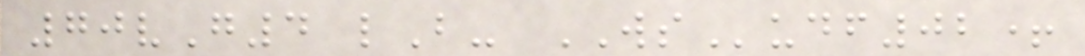70vG4 lB- WSudf02+
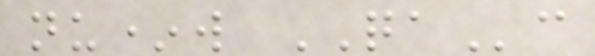nu*w QAc
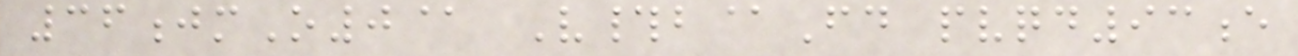36jmO0@ V#b@Fd pvqd93e
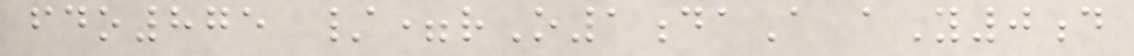fdo875 /=rO1daA aY0d
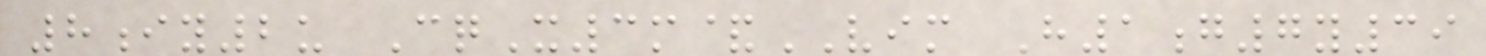8iy2u CqX3m&VIM H1g7y39
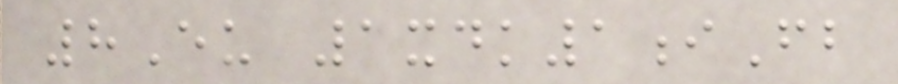8Eu 1xdk1iFb
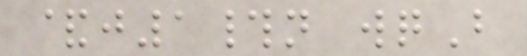&j1#n wqB
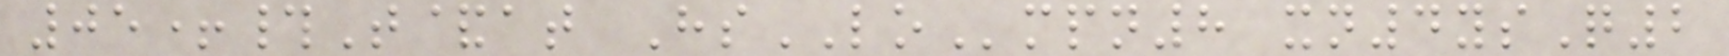05+#T&at HsLOmpn8 xn4ysQ2
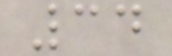34
